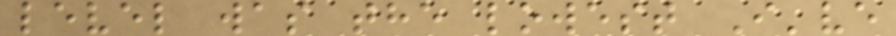level was the lowest I've
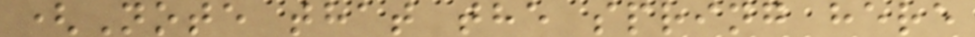(Note that the spring here
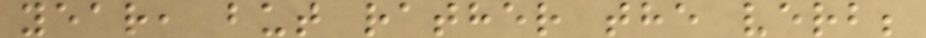year, but rather the verb;
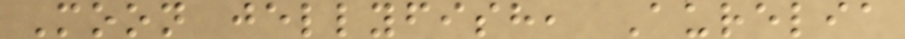Moon jellyfish, Aurelia
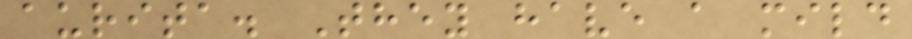aurita. They have a mild
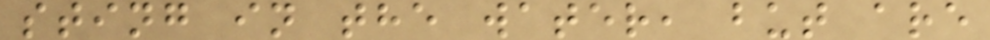sting in the water, but are
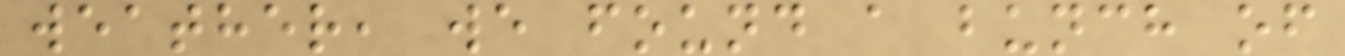weather, we found a bunch of
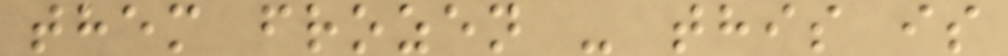them frozen - this is
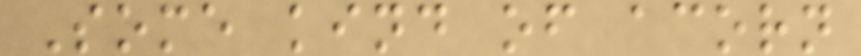Some kind of acorn
